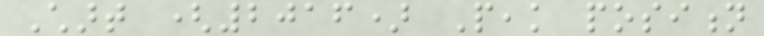Chart (2016) Peak position
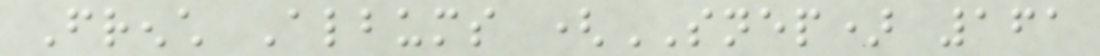French Albums (SNEP) 161
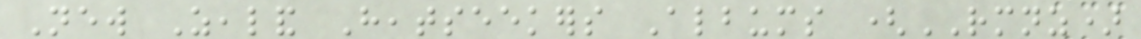New Zealand Heatseekers Albums (RMNZ)
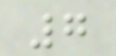7
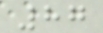87
